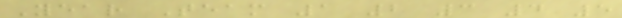Year Team 1 2 3 4 5
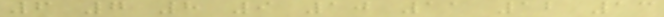6 7 8 9 10 11 12 13
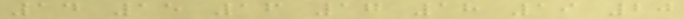14 15 16 17 18 19 20
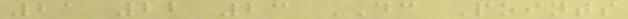21 22 23 DC Points
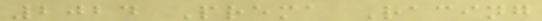2024 Prema Racing
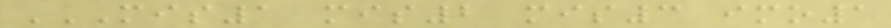MIS1 MIS2 MIS3 IMO1
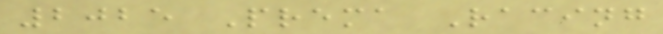2025 Prema Racing
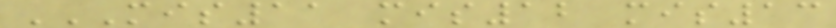MIS11 MIS12 MIS13
